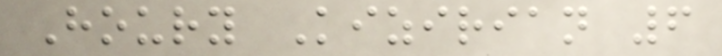Houry Kizirian 6
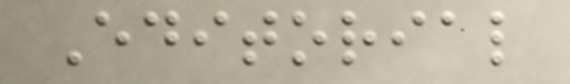Editorial
